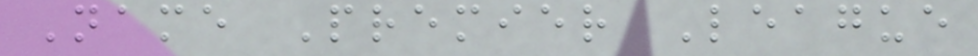Name Premier League
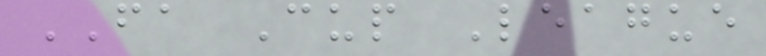FA Cup League
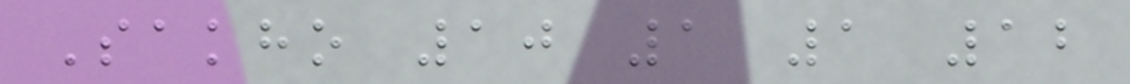Sakho 10 1 1 12
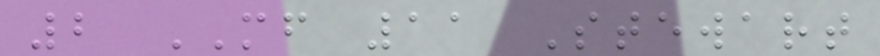2 MF 11 Stewart
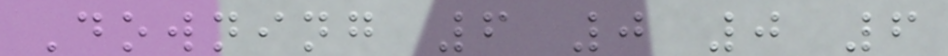Downing 6 0 0 6
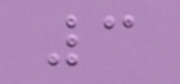3
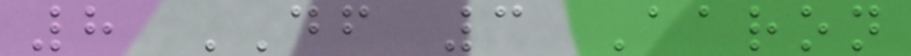8 DF 3 Aaron
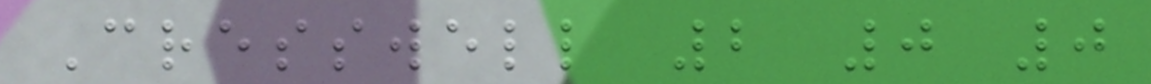Cresswell 2 0 0
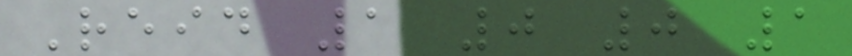Reid 1 0 0 1
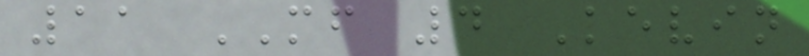11 MF 4 Kevin
